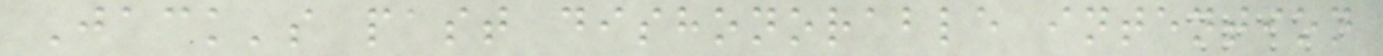Jack's past dishonorable intention
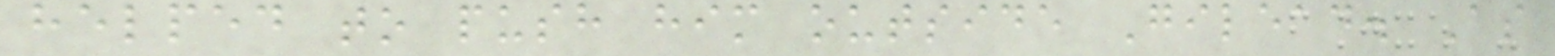helped to push him outside Gilead. As
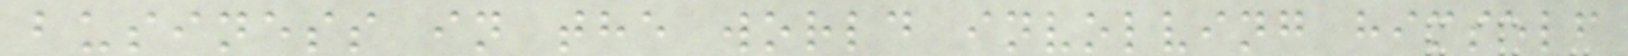business in the world involving himself
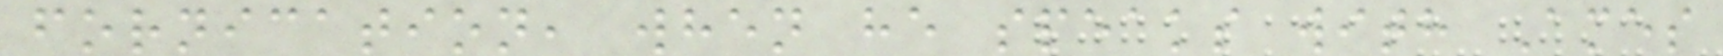fornication, when he speaks with Ames
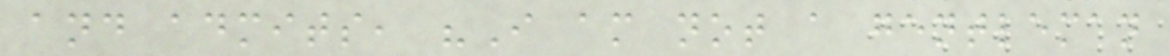and admits, "I am not a gentleman
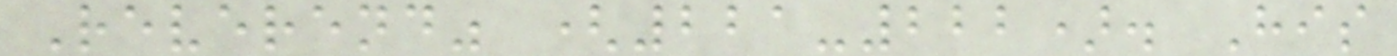Reverend" (221-222). His
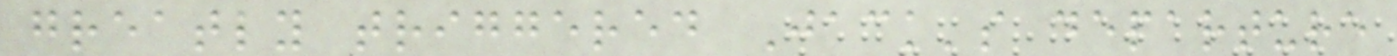greatly triggered Jack's departure
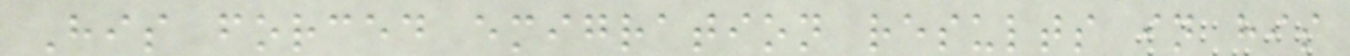His forced emigration results in his
